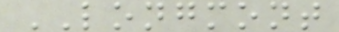LONGMONT
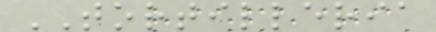TORTILLERIA
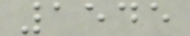1545
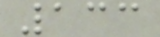133
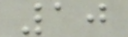10
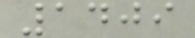1409
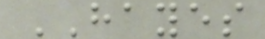HAYES
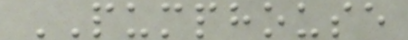PUMPHOUSE
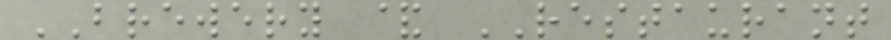BREWERY & RESTAURANT
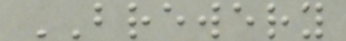BREWERY
